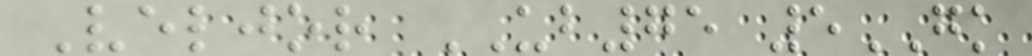Veljor UB75 5GK
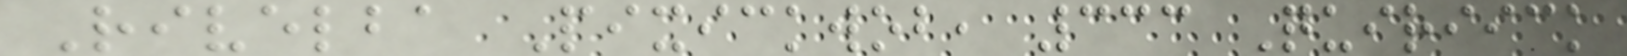Rivelba Pixickwob, 333 Quiriick
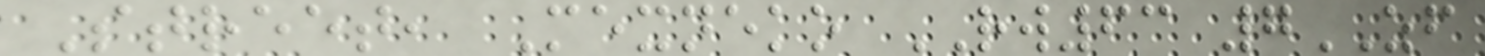Street, Mexneko RW63 7ZF
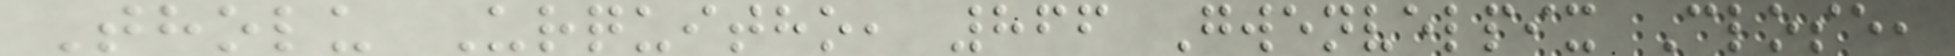Tholu Urquitho, 866 Gwenvelpix Close,
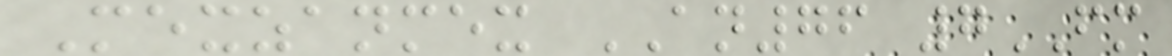Mexzanmex AN76 7FM
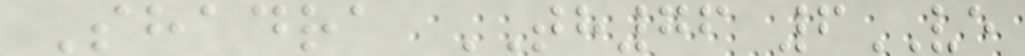Shadra TH76 6VE
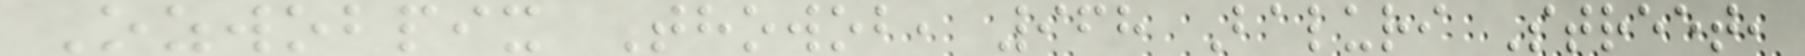Ozwobpix Thowob, 968 Baluri Street,
